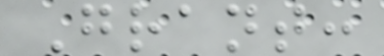Grant:
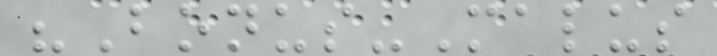"Bonus-Malus
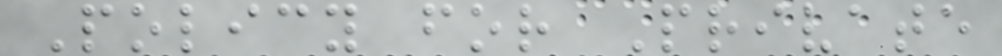Policy for Private
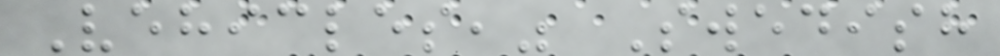Vehicles," Swedish
